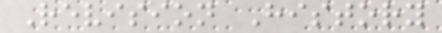Revision History
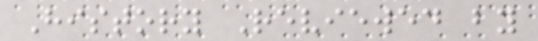History Reviewed by
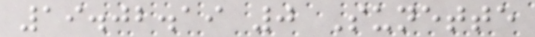19.02.19 0 Sunette
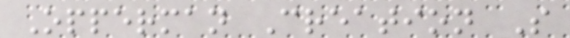Opperman Creation S
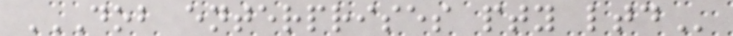DOB ENTERPRISES PTY LTD
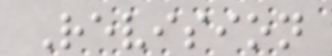Revision
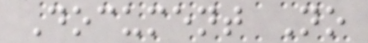Document No
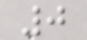0
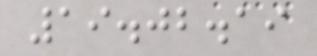19.02.19
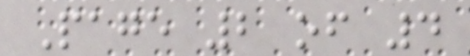Page 2 of 4
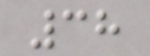38
